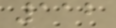112
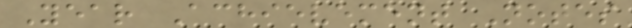Year Achievement Notes
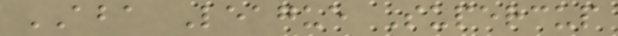ABA League Supercup
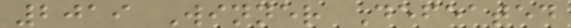2019 Winner Defeated
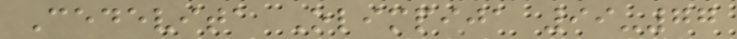Cedevita Olimpija 99-77
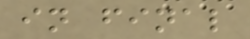in final
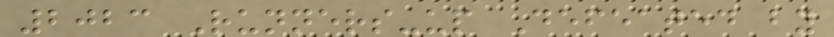2023 Runners-up Defeated by
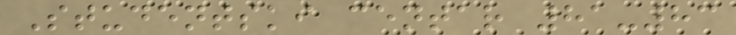Studentski centar 81-83
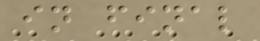in final
